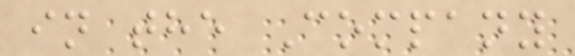in the Company
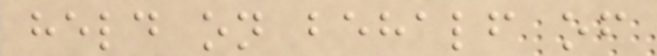held on behalf of
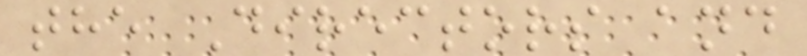the Directors and
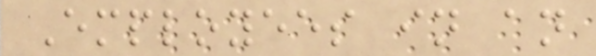Employees in an
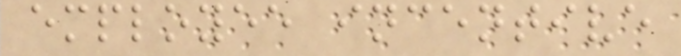employee incentive
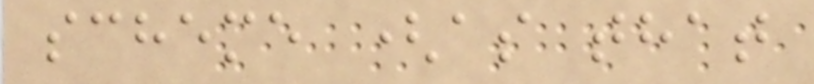scheme (as that
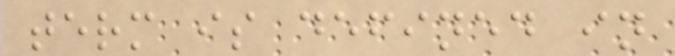term is defined in
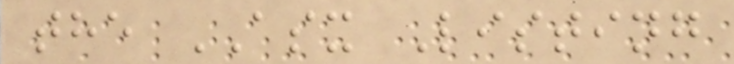the ASX Listing
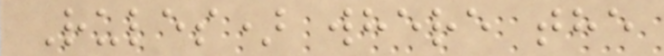Rules) where the
